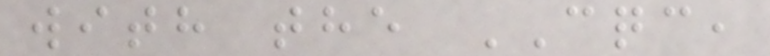with the CQC,
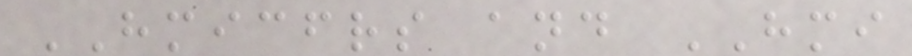HMICFRS and HMI
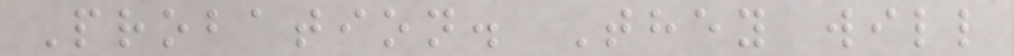Probation. They will
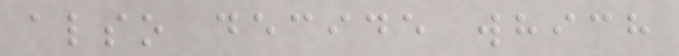also decide which
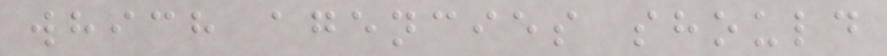which agencies should
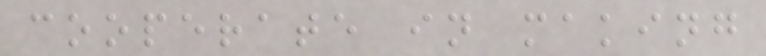cooperate in making
